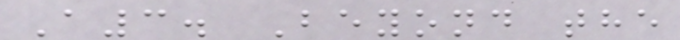A3. Beyond the
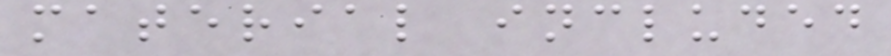material included
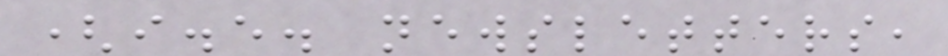(i.e. newsletters,
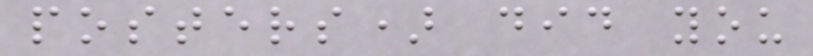posters) did you
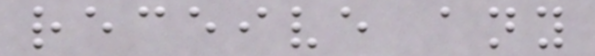receive any
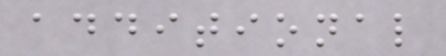additional
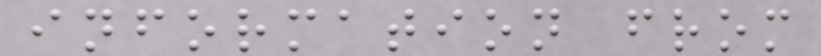information from
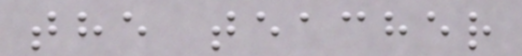the teacher
